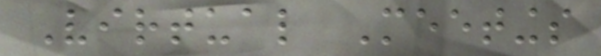Virtual Meetings
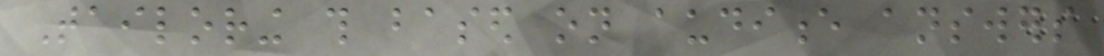Tailoring this based on audience answers
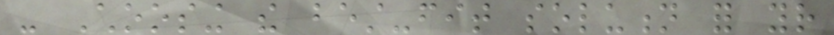- Choosing the best-fit solution for your
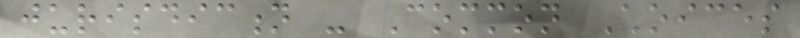jurisdiction - Common Choices
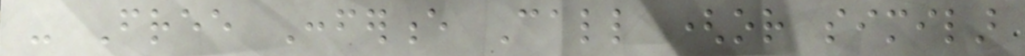- Free Conference Call (or similar
